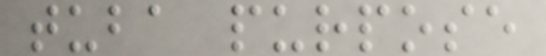tuba purpose
